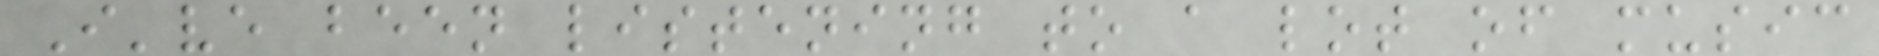I've been listening to a lot of music
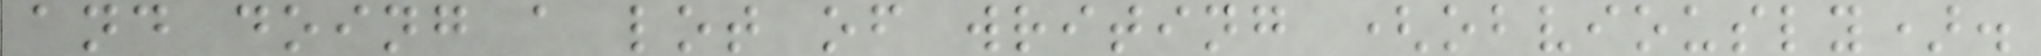and doing a lot of writing (obviously).
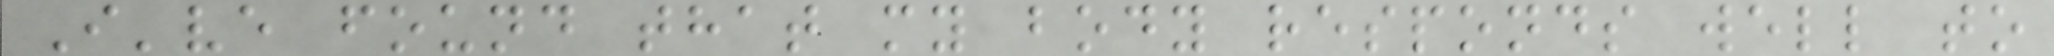I've found that my body responds well to
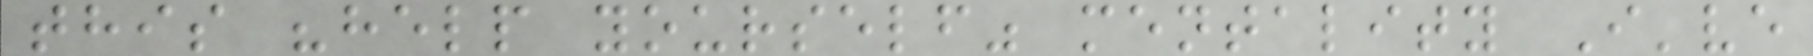this "help yourself" mentality I've
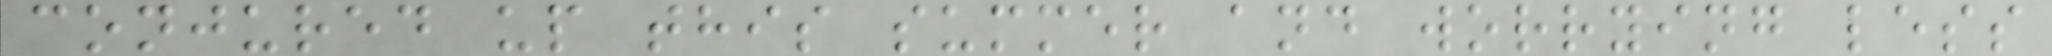conjured up this summer and worrying less
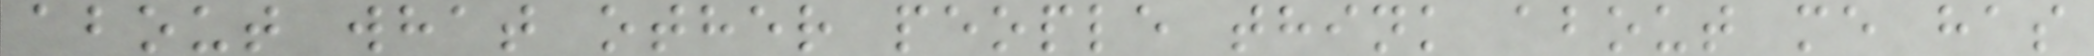about what other people think about me has
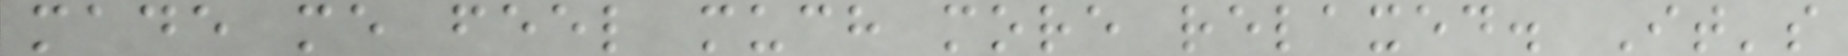made me feel much more relaxed. It's
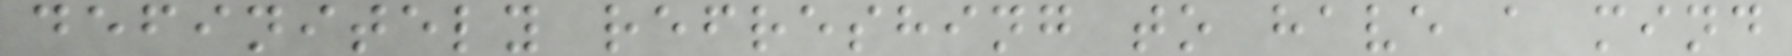definitely refreshing to have a mind
